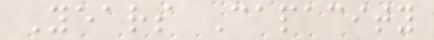Years Capacity
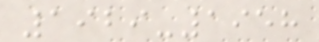1929-1958
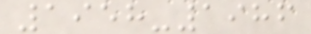1958-1986
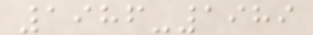1986-1989
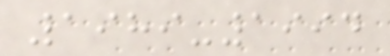1989-1994
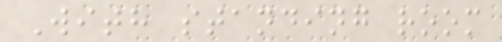With standing room
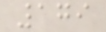179
